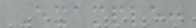Example:
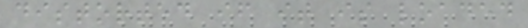distorted if it is loaded
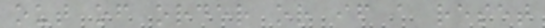out of order or if a reset
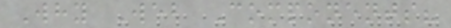Why Web Components?
